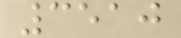3510
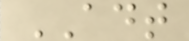ADT
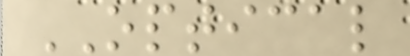OPTICAL
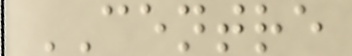CENTRE
